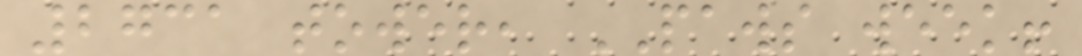2731 tower, PAWS week!
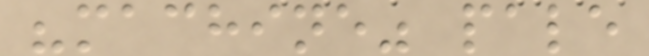"machine" pale
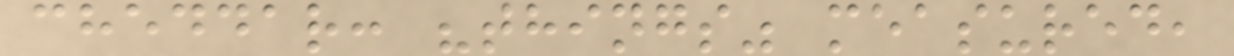cheddar: "things" measured,
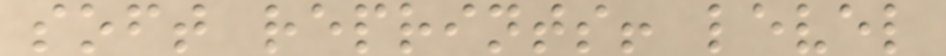soft reprints! level
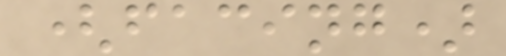(facing)
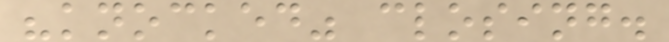"knocked" closing.
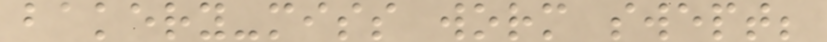bakery-miss worm swept;
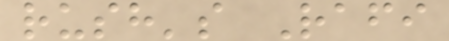rush's Rafi
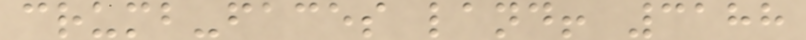crumb-faces land! 3188
